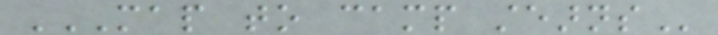MAP TO CAMP STEARNS
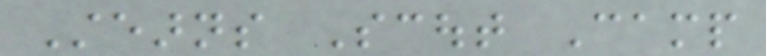Stearns Scout Camp
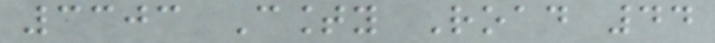3303 County Road 44
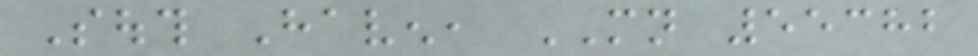South Haven, MN 55382
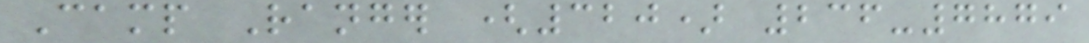Camp Ranger (320) 236-7879
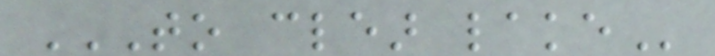TO CLEAR LAKE
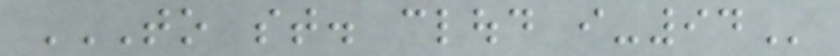TO ST. CLOUD I-94
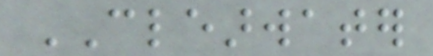CLEARWATER
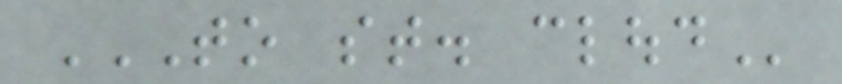TO ST. CLOUD
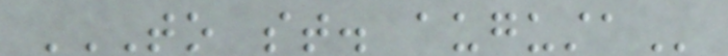TO ST. AUGUSTA
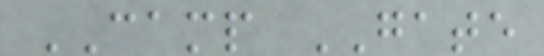CAMP GATE
